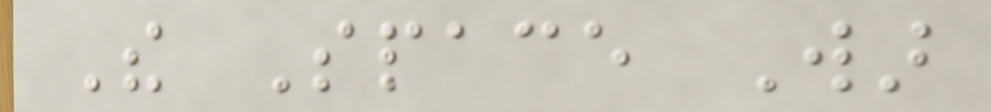The Space War
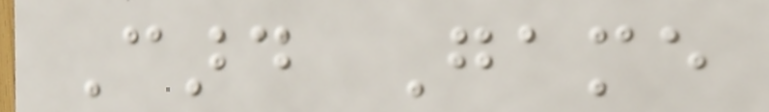Card Game
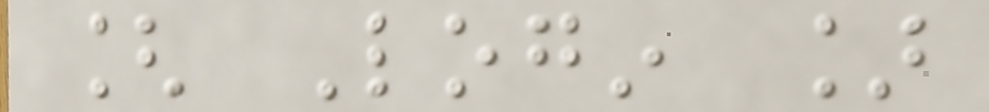[ Login ]
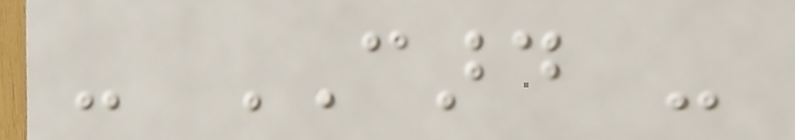- CARD -
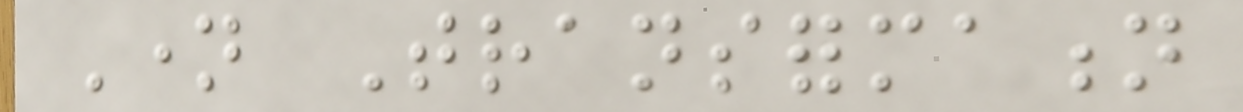Name Transformation
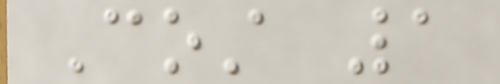Cost 1
